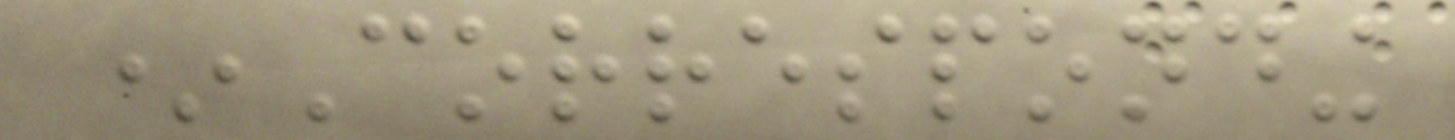*Corresponding
